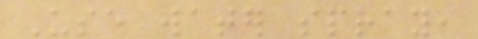Use water spray,
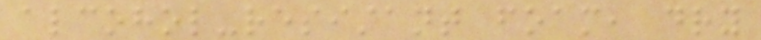alcohol-resistant foam, dry
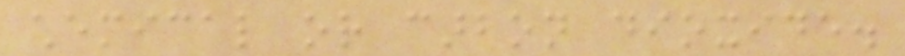chemical or carbon dioxide.
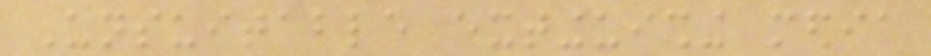Unsuitable extinguishing media
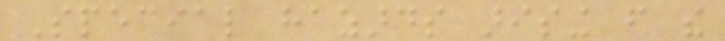Special hazards arising from the
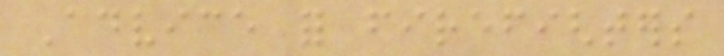Advice for firefighters
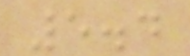5.4
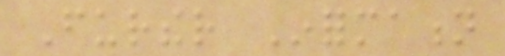Further Information
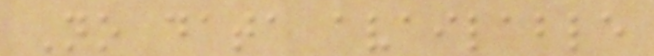No data available
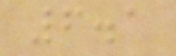6.1
